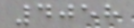4058
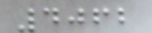4062
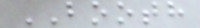BOOTH
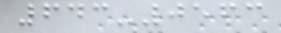643-0563
